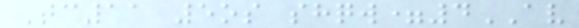Tc11 5os shqw=4AV
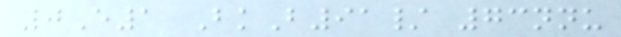0E1 BkB91/ 73nnu
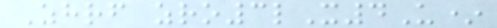Zhrf zro3lX4U*
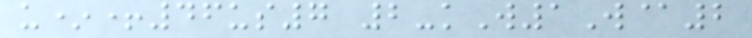u*+46us7 2-kW1W@2
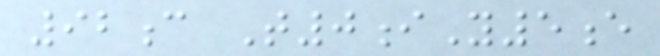92c T0iY5e
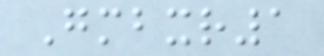Gmbxr1
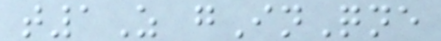t1Z gInQne
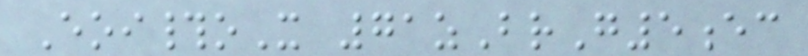Eoi#oX 71zBrG5ec
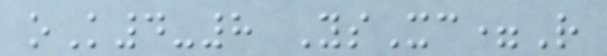oK4-8 YsXc=R
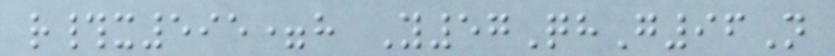r#x595=h Y57QhG96N
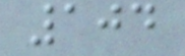104
